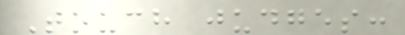Touch judges:
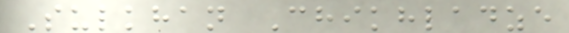Sulkhan Chikhladze
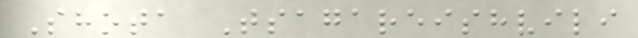Shota Tsagareishvili
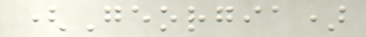(Georgia)
